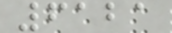6121
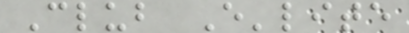Club E'lite
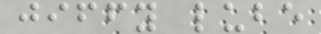jiffy lube
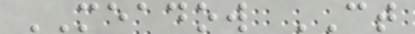MEADOW CT
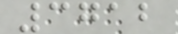3712
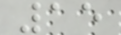15
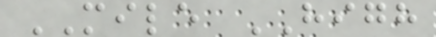MILE HIGH
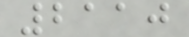2110
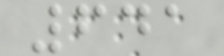641
